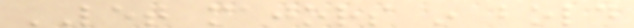LET majors in bold
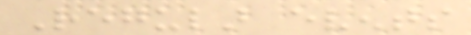Regular events
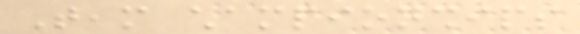Team championships
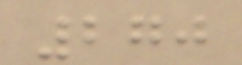270
